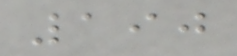190
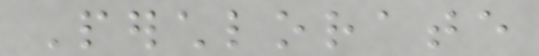Perchlorate
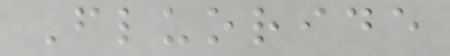Fluoride
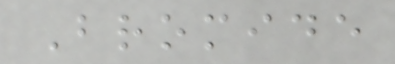Bromide
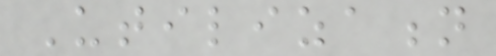Utilization
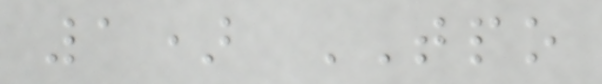1) TPO
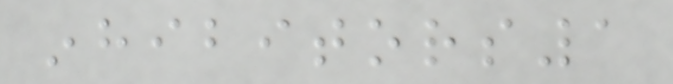inhibitors1
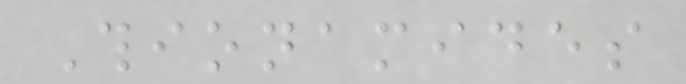Thionamides
